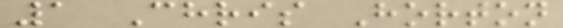1 Chris Horton
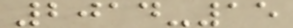2014-15
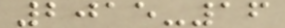2015-16
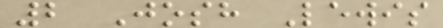2 Josh Lewis
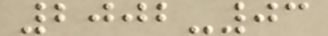2002-03
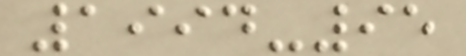1994-95
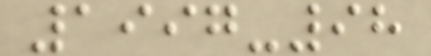1997-98
